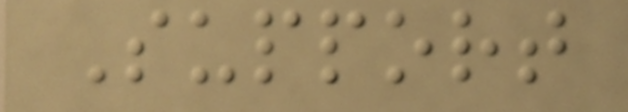Support
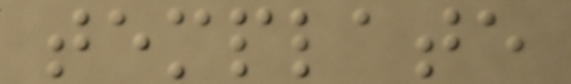template
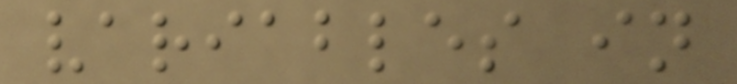variables in
